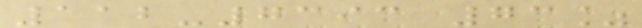112-7393 73%
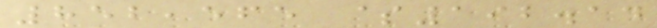852,565 $192.14
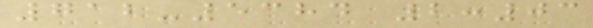712-5384 2:03
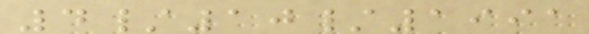4/10/1991
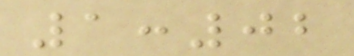1:02
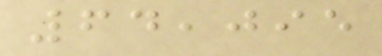64,095
